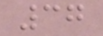37
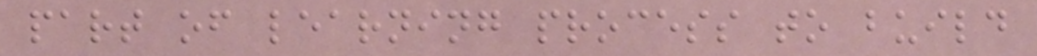part of learning process to build
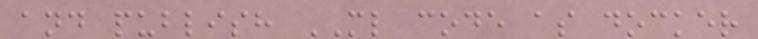and publish ML code as docker
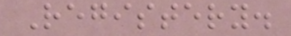Registery.
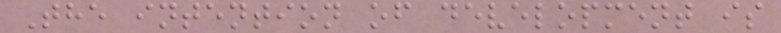The intention of development is
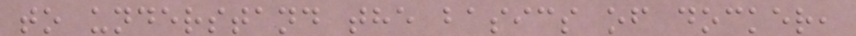to understand the basics of docker,
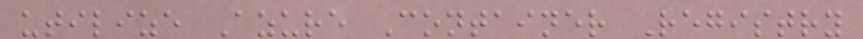utilize Azure Container Registry
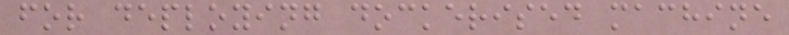for deploying dockerised machine
